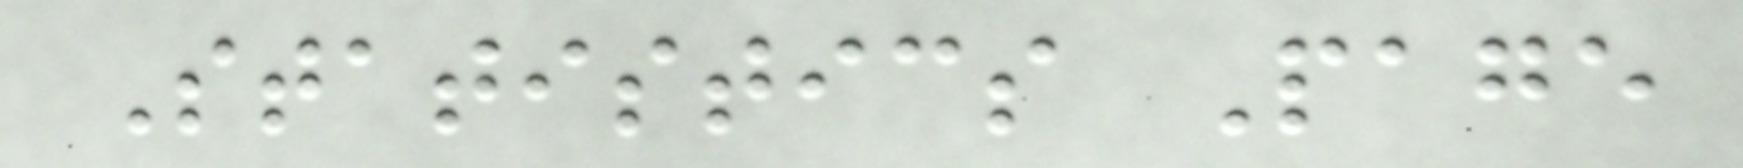Statistics Page
